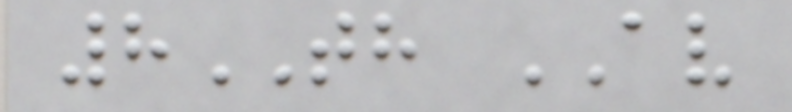8TH AV
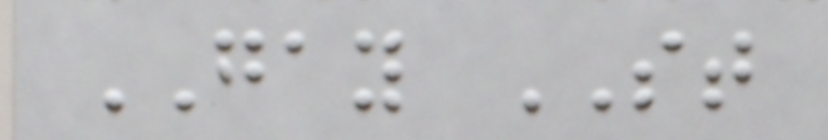GAY ST
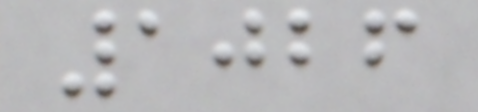1026
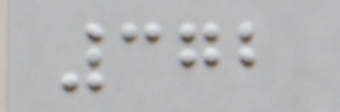372
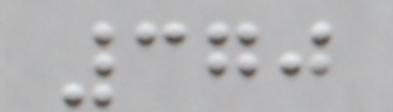370
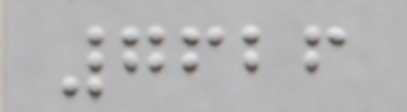7626
